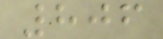806
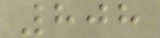808
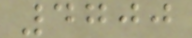4700
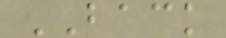BACK
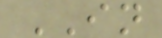IN
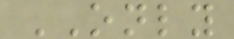ONLY
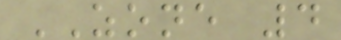ZONE 4
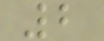2
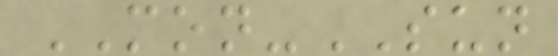MON-SUN
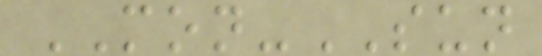MON-SUN
